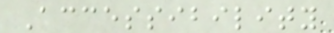Accessibility
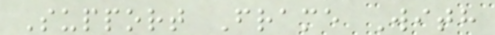Support Frame With
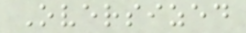Oversized
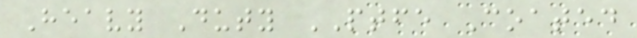Heavy Duty PTFE Coated
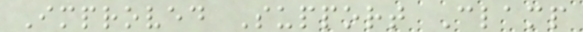Improved Support Clamp
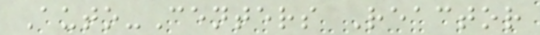Auto-Centers Reactor
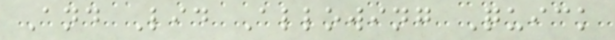And Lid Allowing Quick
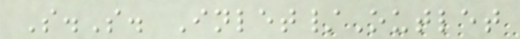S.S. Inlet/Outlet
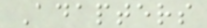Adapters
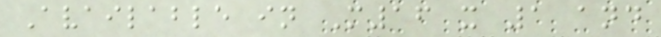Available in M16 x 1 and
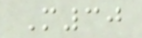M30
